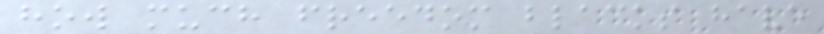how much freedom blacks have
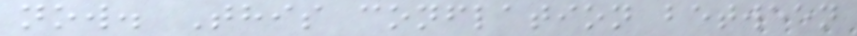now. This conflation between
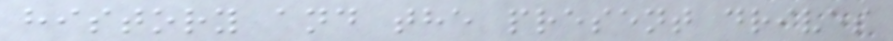history and the present drives
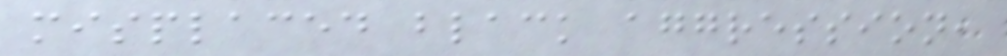misplaced black aggression,
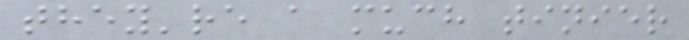they're a much tinier
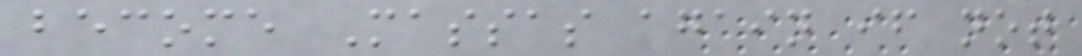become Massas again if not
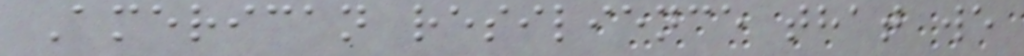American resilience that we
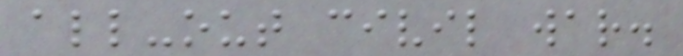all-out civil war.
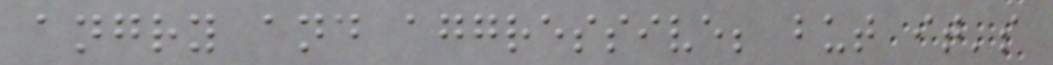angry and aggressive; but it's
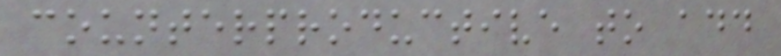counterproductive to add
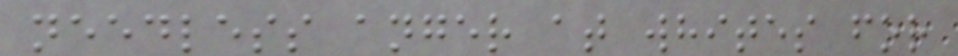needless anger at whites for
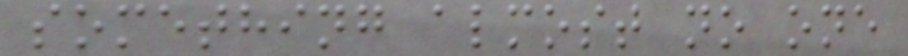something almost no one
